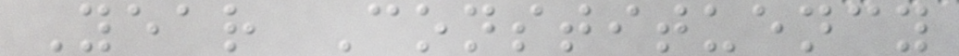Year Constituency
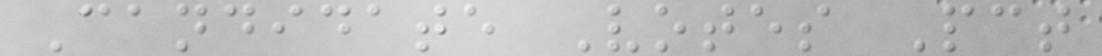Candidate Votes Pct
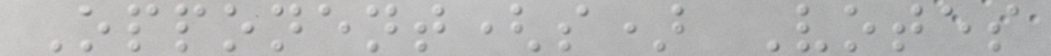Opponent(s) Votes
